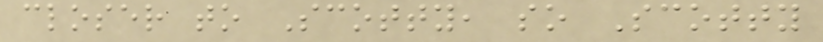closer to Scotty, so Scotty
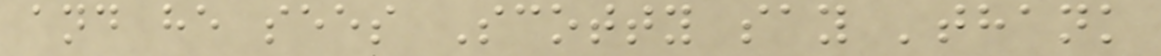and he sees Scotty say 'thank
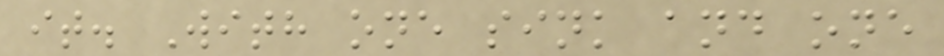it. With one sink and one
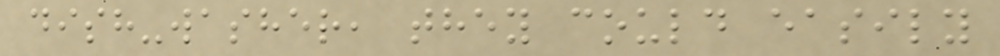dish-washer, they could easily
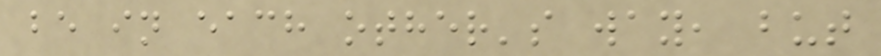be in each other's way, but
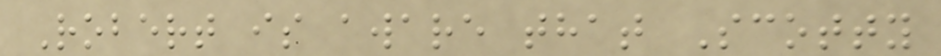Robert is aware that Scotty
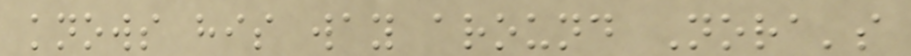knows his way around Nora's
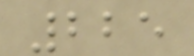225
